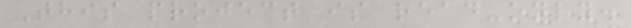This project is read-only.
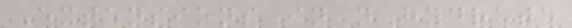Extensions in nHydrate
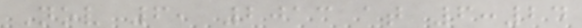Nov 6, 2013 at 6:24
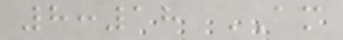8:18 AM
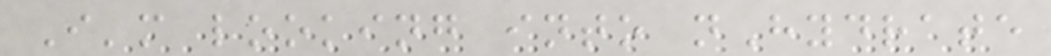I'm looking into nHydrate
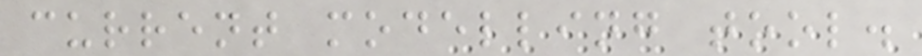current modelling tool.
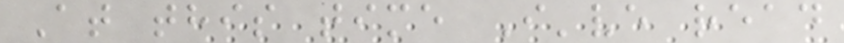At this time I've read
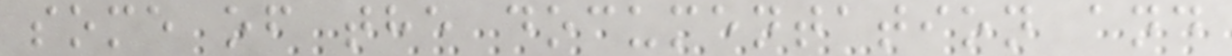some of the documentation and
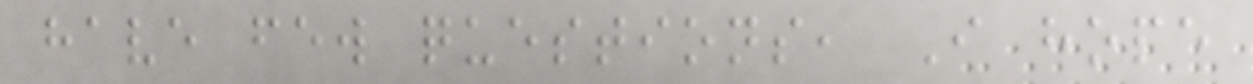have few questions, I hope
